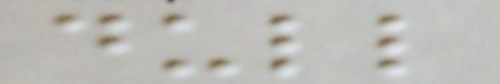dull
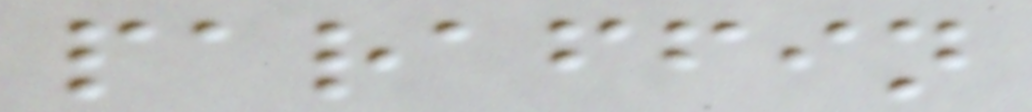paraffin
